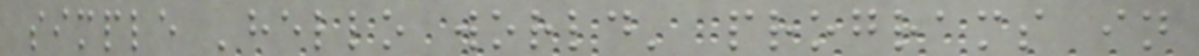simple 'hello world' programs in
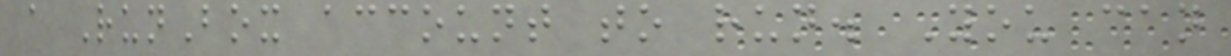a RunBox account to run. You can
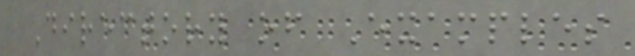Directory of Examples
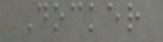Docker
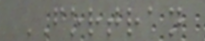FORTRAN
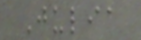Julia
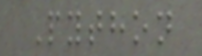Python
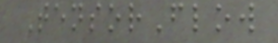TensorFlow
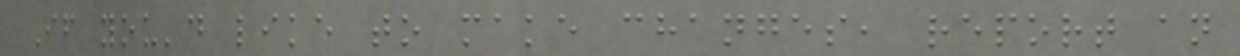If you'd like to make changes, report an
